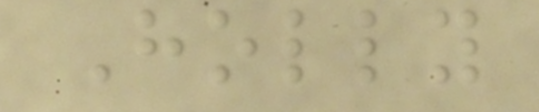Holly
